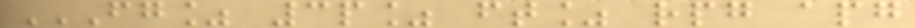FG% 3P% FT% RPG APG
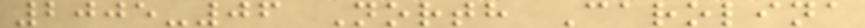2005-06 North Carolina
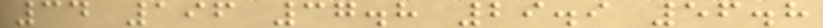34 196 37.8 29.9 56.8
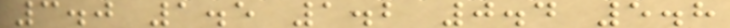3.0 1.5 1.2 0.4 5.8
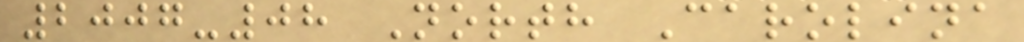2007-08 North Carolina
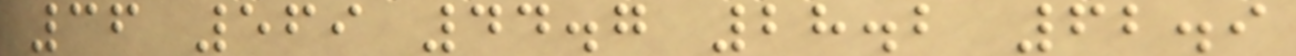36 569 44.7 28.2 62.9
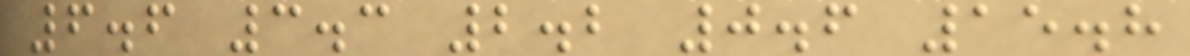6.6 3.3 2.2 0.6 15.8
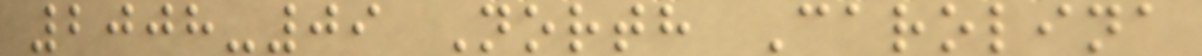2008-09 North Carolina
